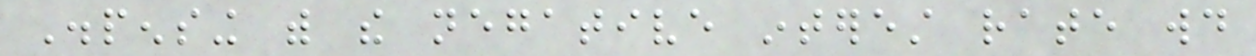Dispensing with the negative interest rate would
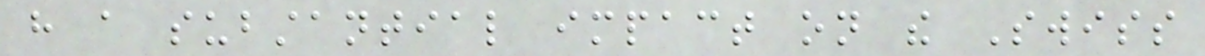have a substantial impact on the Swiss
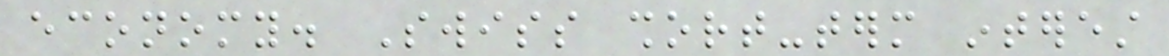economy. Swiss short-term interest
